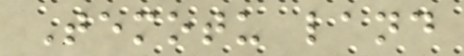Temotu land
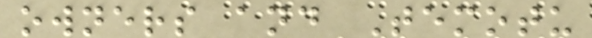owners and Temotu
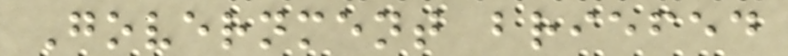Government briefed
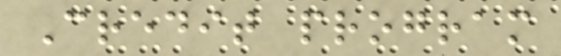Credit program
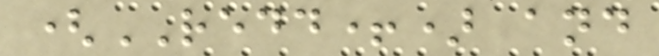(REDD+) and
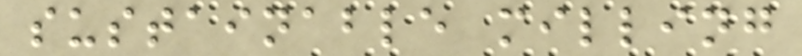sustainable milling
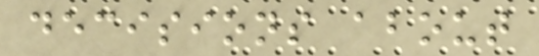decisions about
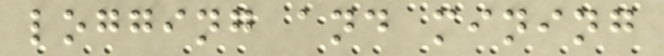logging and mining
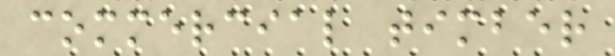commercial timber
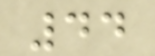44
